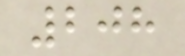208
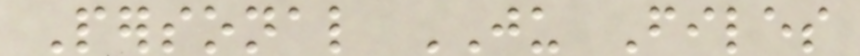Personal JU Files
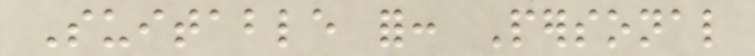Suitable for: Personal
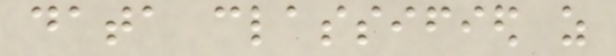data classified as
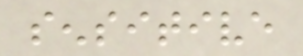sensitive
